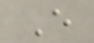E
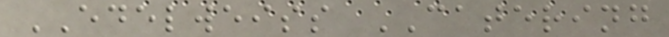EDELWEISS CATERING
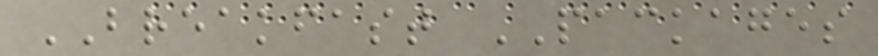BREAKFAST PACKAGES
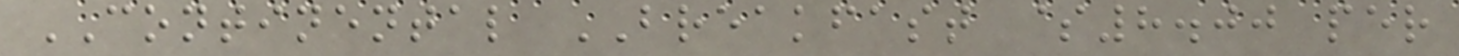CONTINENTAL BREAKFAST $8.00 per
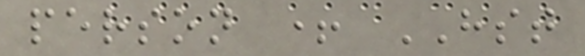person + HST
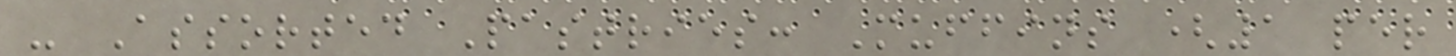- Assorted Pastries: Muffins (1 per
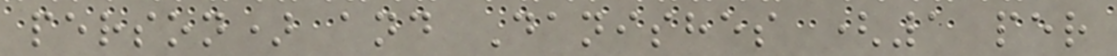person) and Danishes (1 per
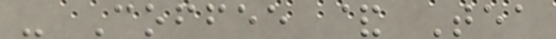- Coffee & Tea
